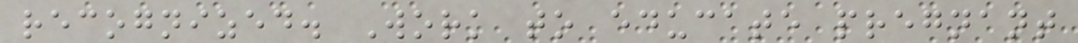recognized. Work to educate pregnant
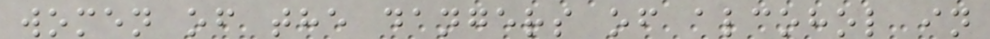women of the dangers of alcohol in
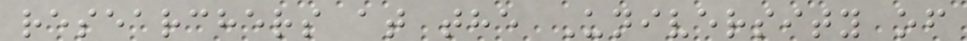researchers at the University of
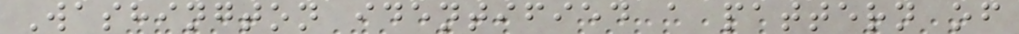Washington identified a pattern of
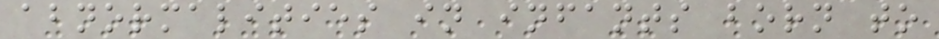abnormalities in infants born to
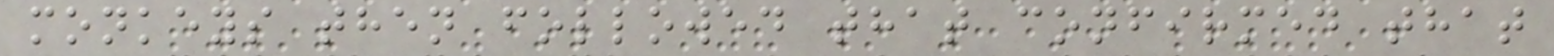monkeys then followed that confirmed that
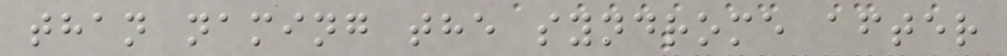than naming the syndrome after
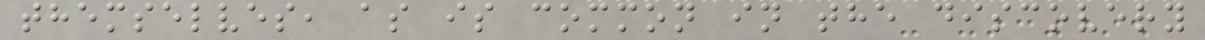themselves, as is common in the discovery
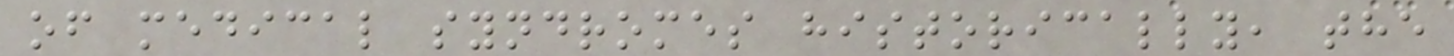of medical syndromes historically, the
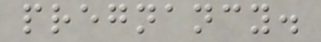pregnancy.
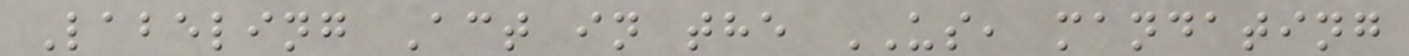Labeling Act in the US, mandating
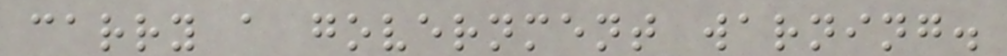carry a government warning.
